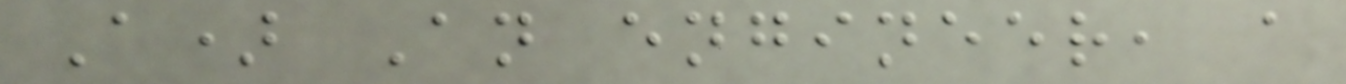A) An engineer, a
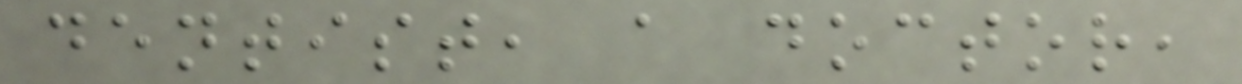dentist, a doctor,
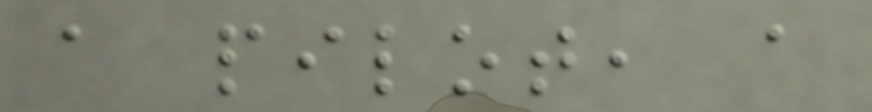a pilot, a
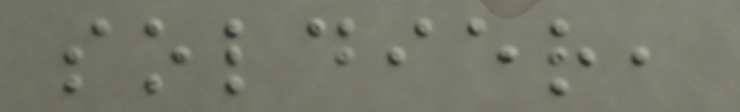soldier,
